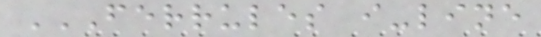FERRULES I-LINE
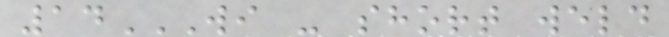14WI - SHORT WELD
